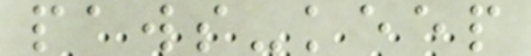paws-keep
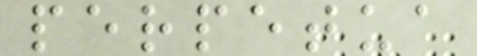perpetua
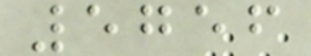5756
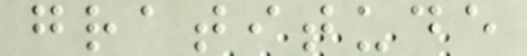gratitude
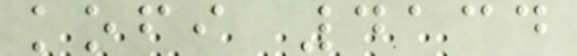kofi 4134
